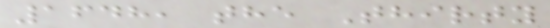1648, the Thirty
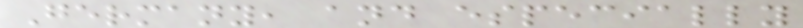Germany, and especially
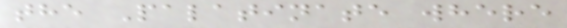the Palatinate where
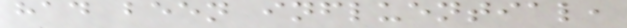had been influential,
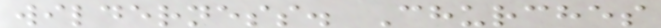wilderness. Churches
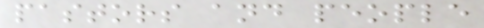pastors and people
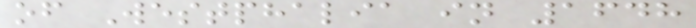of Westphalia in 1648
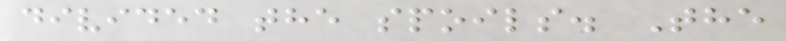divided the spoils. The
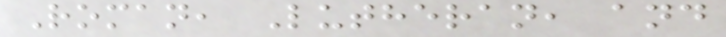Roman, Lutheran, and
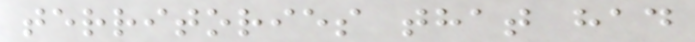territories that had
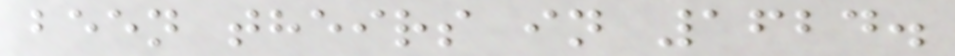been theirs in 1624.
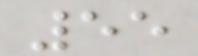55
